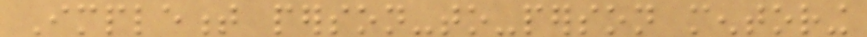Implement person-to-person mentoring
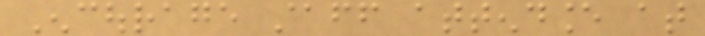Encourage staff attendance at
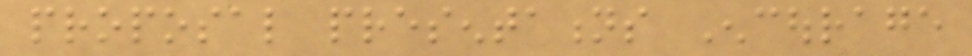proposal presentations Encourage
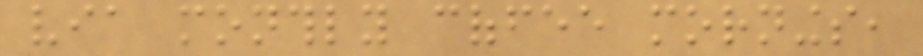via monthly coffee mornings,
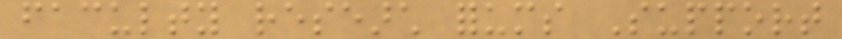faculty research forums Support
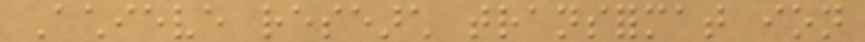Achieve research transformat ion
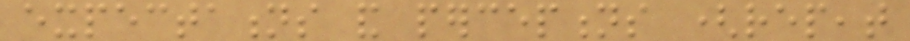expectations and perceptions (repeat
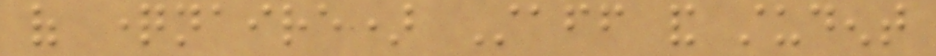of questionnaire) Staff and student
